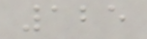125
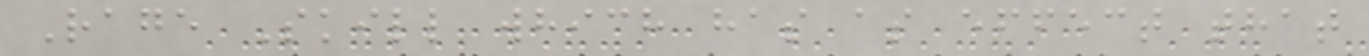Rage Skill which has as effect that
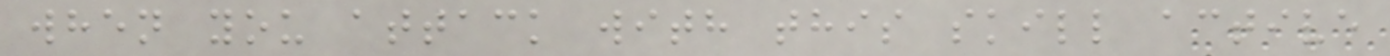when you attack with this skill active
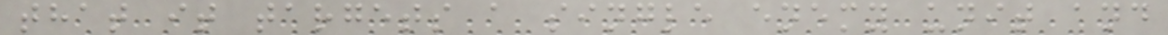that it targets a single enemy unit and
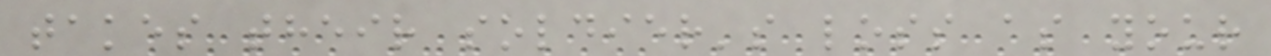takes their soldier's loss as your
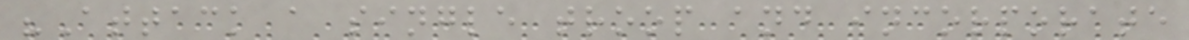"Attack a single troop and incorporate
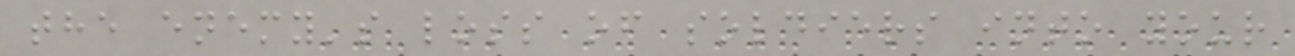the enemy's loss of soldiers into your
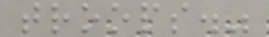troops."
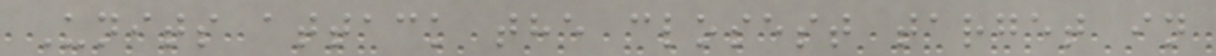Units attack the closest target in
